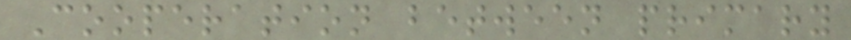Cooperation between primary
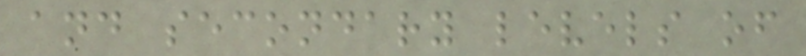and secondary levels of
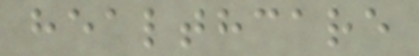healthcare
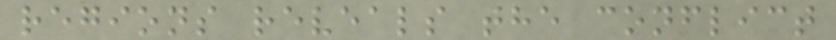regions reveals the conflict
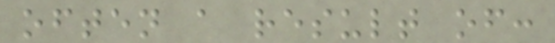often a result of:
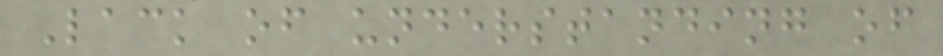Lack of understanding of
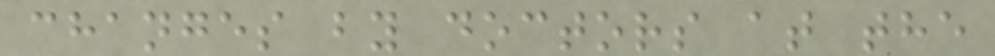changes by doctors at the
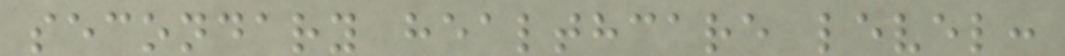secondary healthcare level:
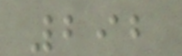292
